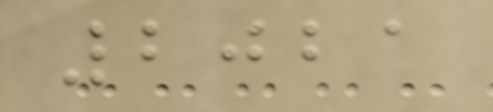2021
